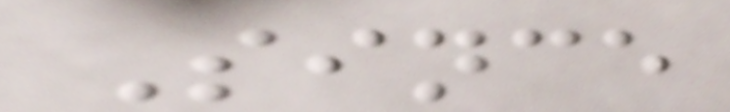Since
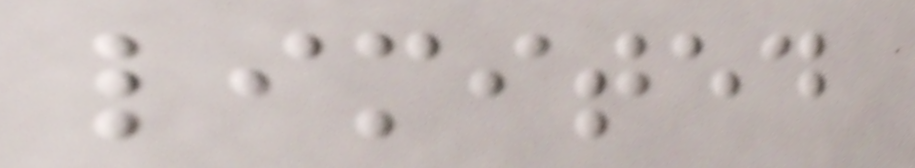limited
